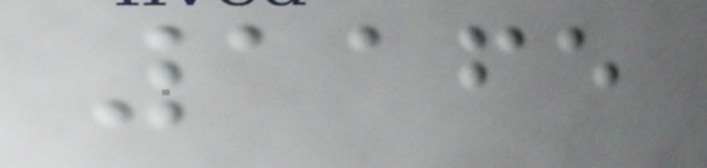1165
